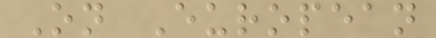On European
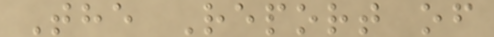The Report of
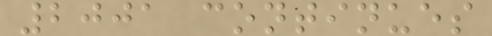2001 continues
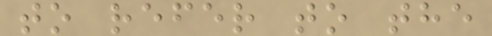to refer to the
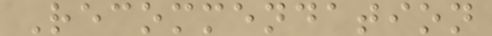Recommendation
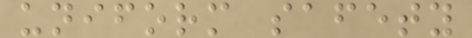uniform safety
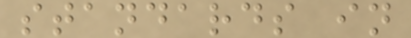standards in
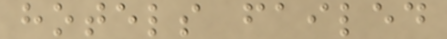hotels failed
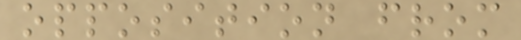opposition from
